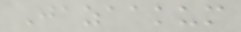Jazaakum
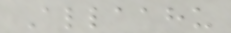Allaahu
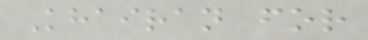Khairan for
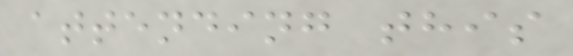attending this
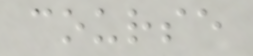course
